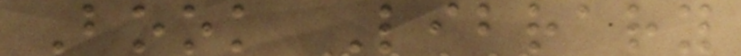Book Library
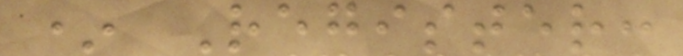* Register:
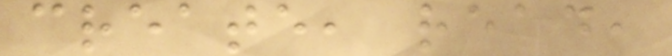create, read,
